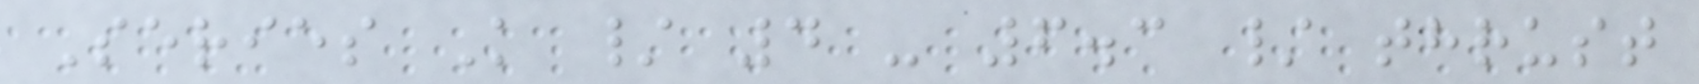Series K / 4 - 6.3 / thrust
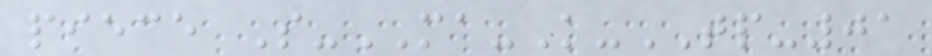piece S-MA-K-TP-01
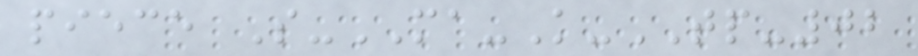piece S-MA-K-TP-02
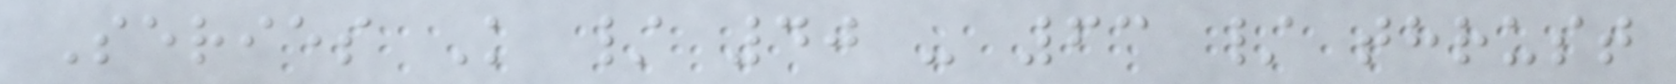Series K / 40 - 63 / thrust
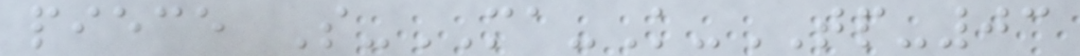piece S-MA-K-TP-03
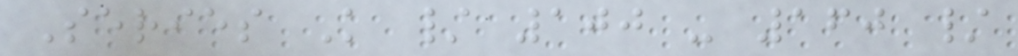Series K / 100 - 160 /
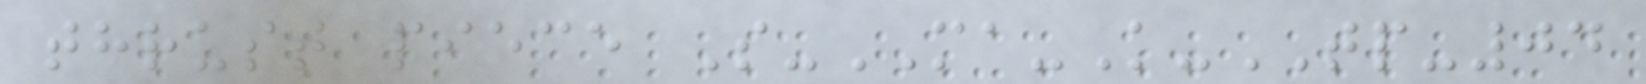thrust piece S-MA-K-TP-04
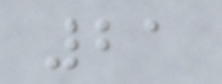21
